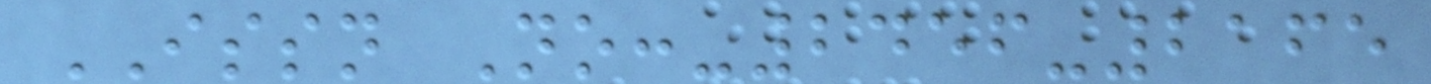ISSN No:-2456-2165
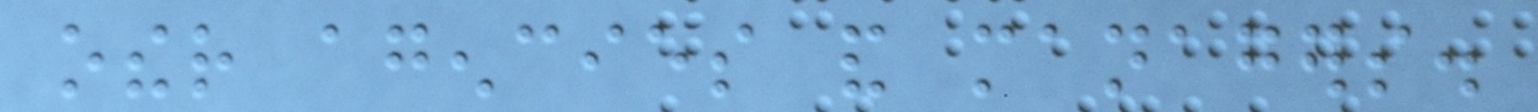other agencies and managers.
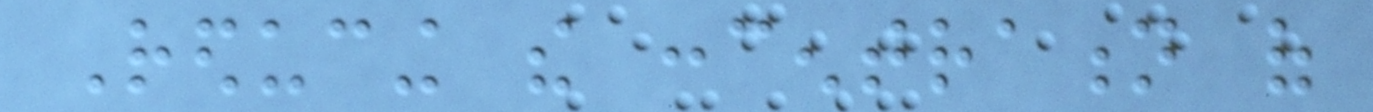Reducing the concentration of
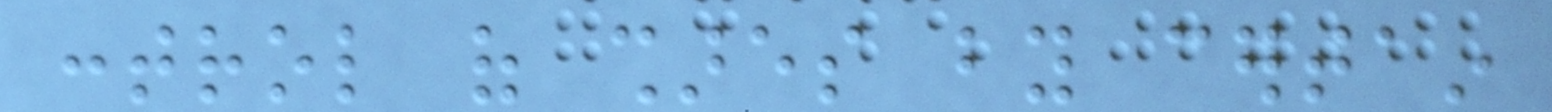control of shares by certain
